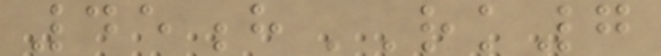45hRK7
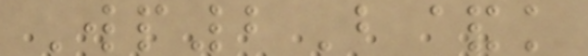Wp2B&k
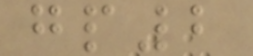gp2
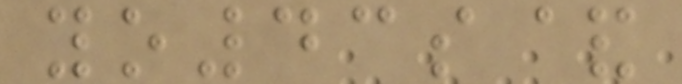yo43s&
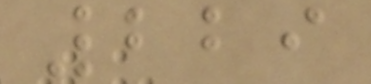229
